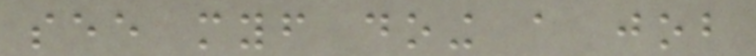see myself doing a job
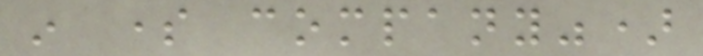in some company")
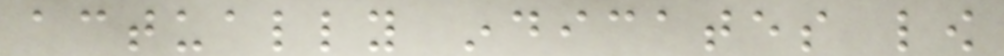actually indicates low
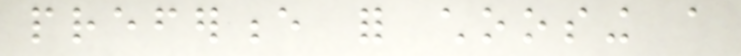preference for choosing a
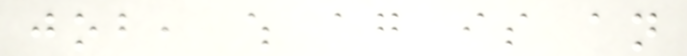job, which again is an
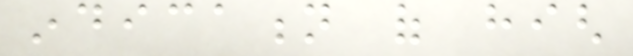indication of high
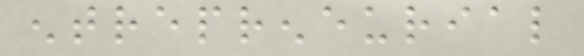entrepreneurial
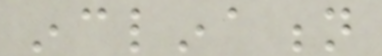inclination
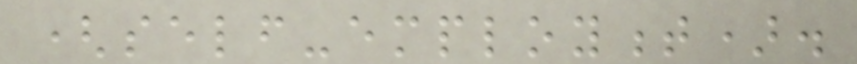(self-employment).
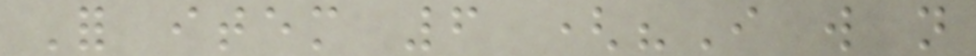For item 6 ("I will not
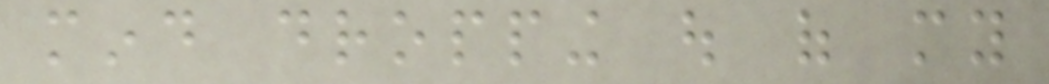mind dropping out of my
